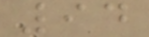94
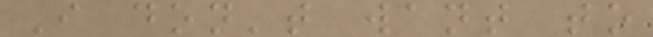I don't want to
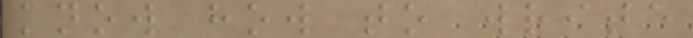know how to write
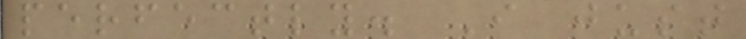perfectly. I just
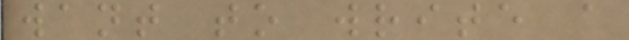want to write a
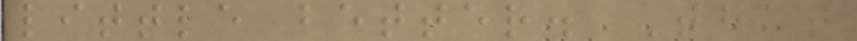little better. That
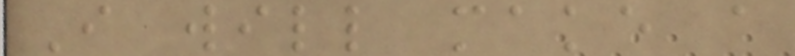I will make a
